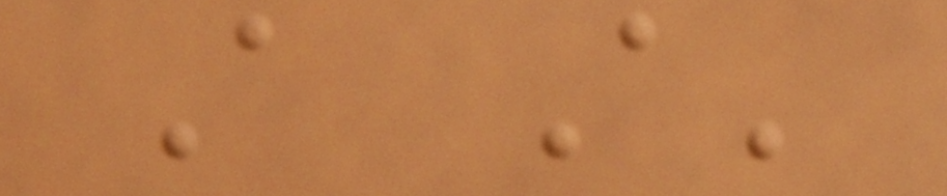A A'
